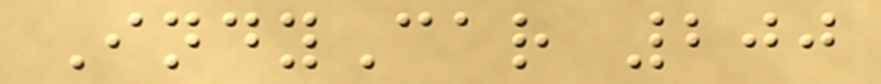IndyCar 200
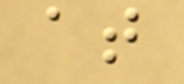at
